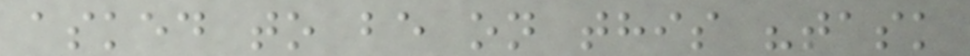asked to be on this "task
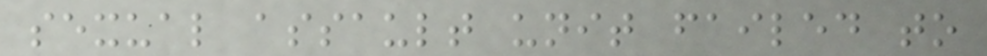sexual assault unit failed to
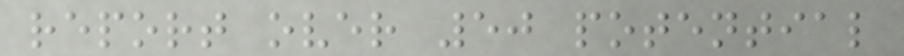report over 50 potential
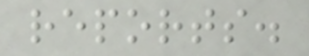reports.
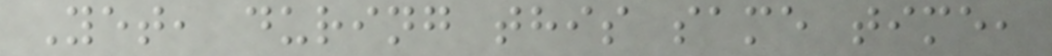Yet, during this same time,
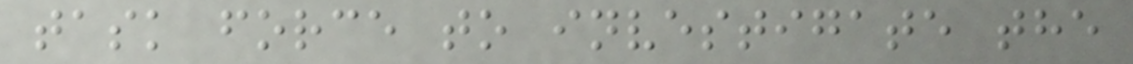task force to investigate the
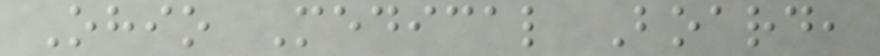Ohio Medical Board,
